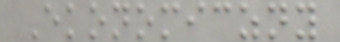Ekonomiczny
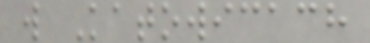w Katowicach
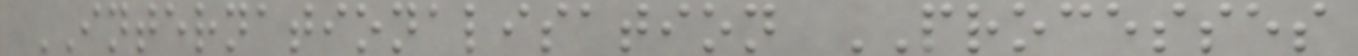INTERNATIONALISATION PROCESSES
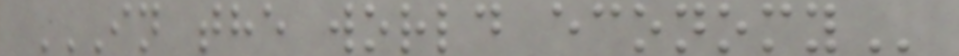IN THE WORLD ECONOMY
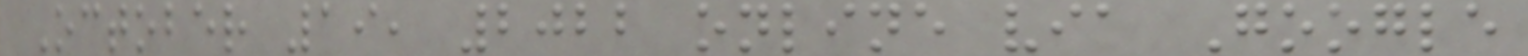October 19, 2022 online via Google
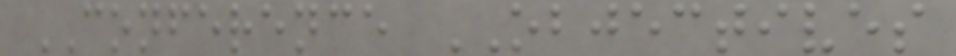CONFERENCE OBJECTIVES
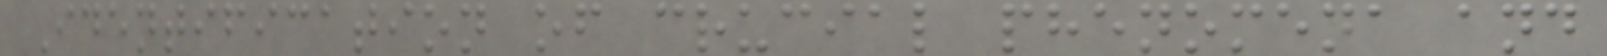Identification of crucial phenomena and
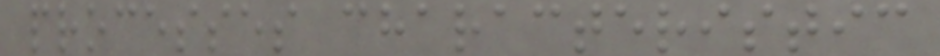processes characteristic
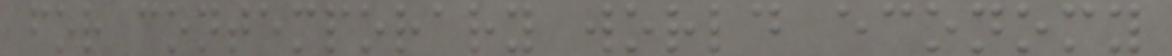for contemporary world economy
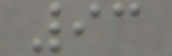93
